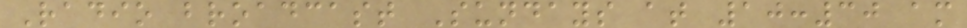Radio broadcast Sundays at 10:30 am
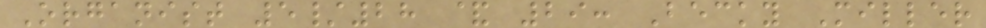Organist 5/28 & 29: Becky Miller
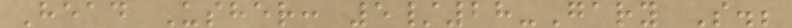Head Usher: 5/28-Gary S.;
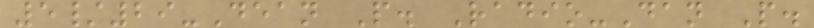5/29-Dean P. Radio-Dan P.
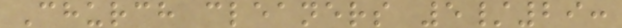Church cleaners 5/29:
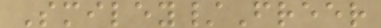Smiley/Freer
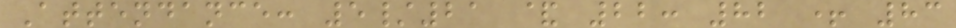Attendance: 5/21 & 22: 82 + 83
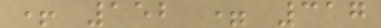+ 152 = 317
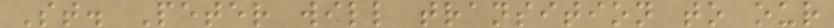St. Peter will transition to our
